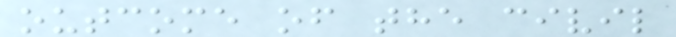outcome of the civil
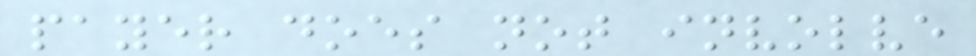payer does not involve
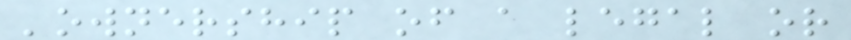'ownership of a legal or
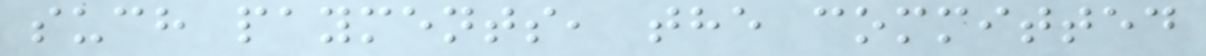such payments, the committed
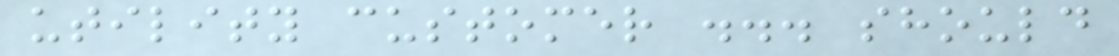utility customer ... should
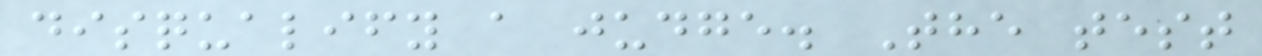disqualify a judge. The test
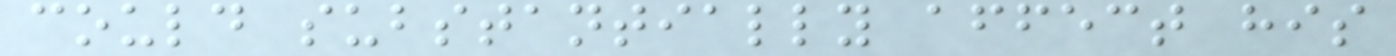could substantially affect his
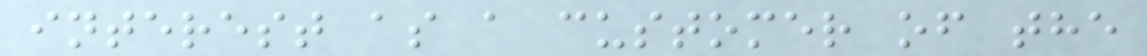interest as a customer of the
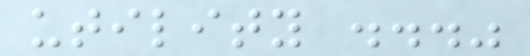utility ..."
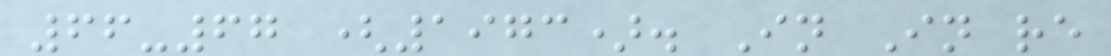66-67 (1973). In In re
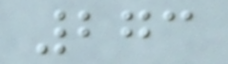273
